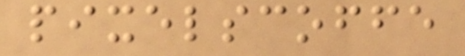pixelscoffe
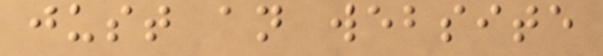just an website
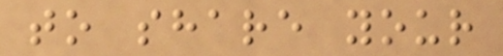to share your
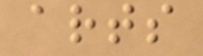arts
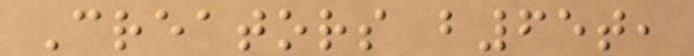Creators b65t,
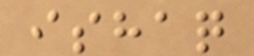ishaq
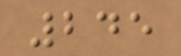245
